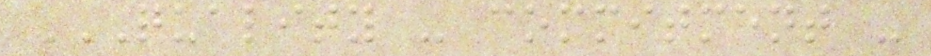QUALITY - COMMITMENT -
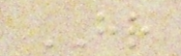HR
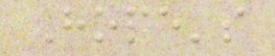Hope's
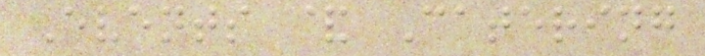Events & Catering
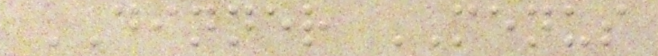DINNER MENUS
